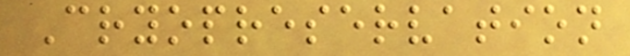Cryopreservation
